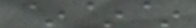~~~
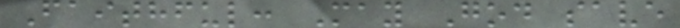Faithful: May God save
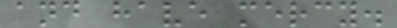and have mercy.
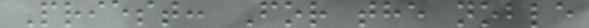Priest: For the noble
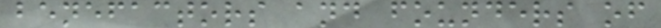benefactors and founders of
